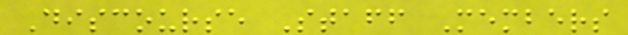Discourse Staff Members
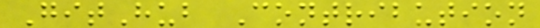GitHub Contribution
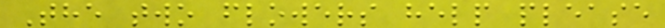The two flowers help please
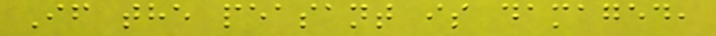If the peasant is damaged,
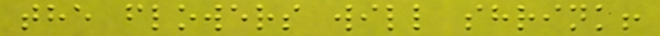the flowers will shrink!
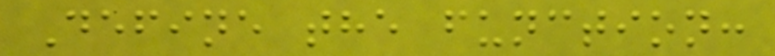Define the function:
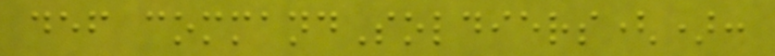def commandSoldiers():
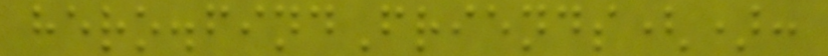hero.findFriends():
